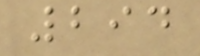294
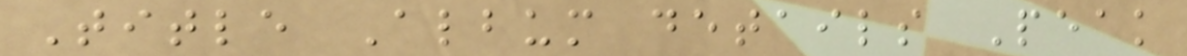Title Album details Peak
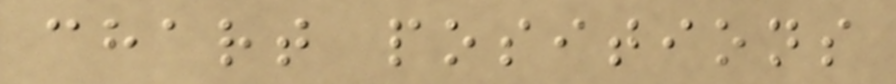chart positions
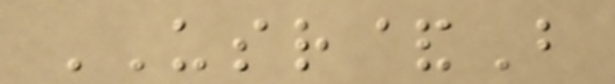USR&B
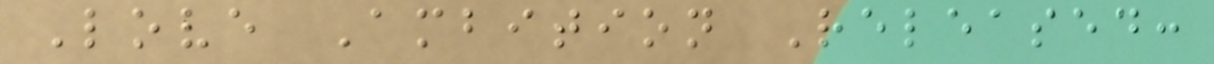Love Ambition Released:
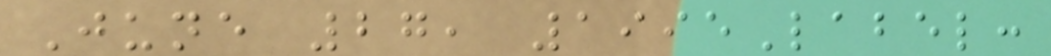June 27, 1995Label:
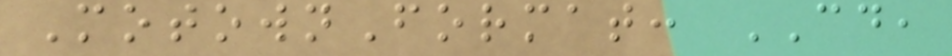MotownFormat: CD,
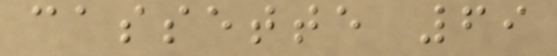cassette 69
